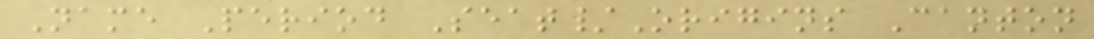Name Period Seat/Origins Canton
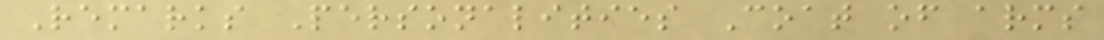Remarks Personalities Coat of arms
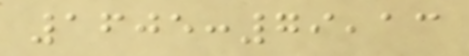1605:79,13
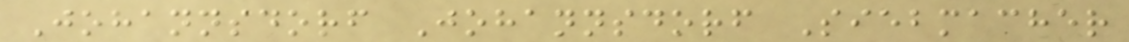Johannsdorf Johannsdorf Siebmacher
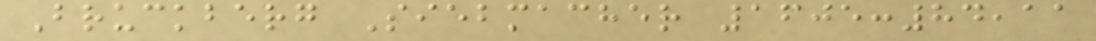Bruckberg Siebmacher 1605:84,11
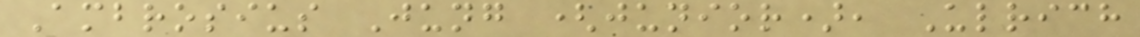Ambrosius Jung (junior), Ulrich
